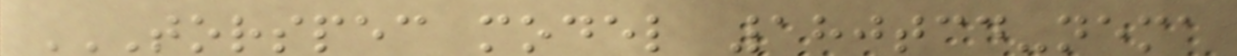TORSPEC MODEL 180TCD-NEMA
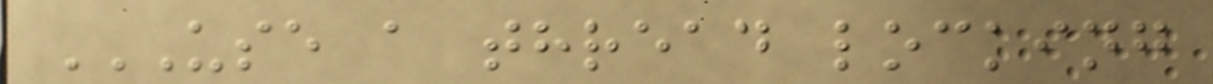USE A THREAD LOCKING
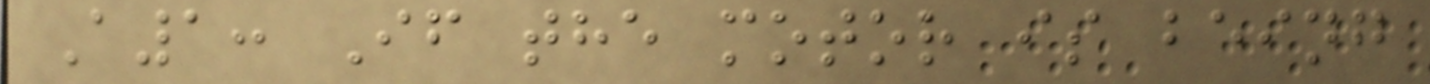A1: If the motor is being
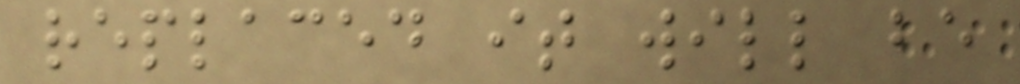replaced it will be
